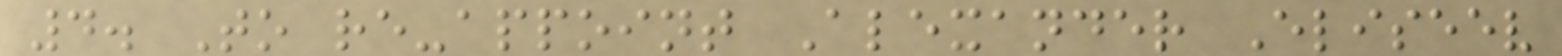4. To re-appoint Alexander Eliseev
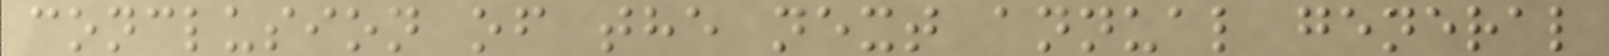conclusion of the next annual general
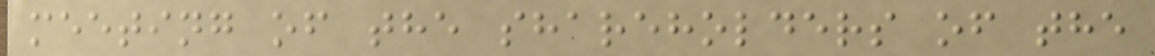meeting of the shareholders of the
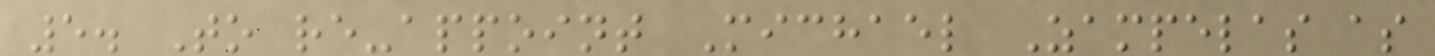5. To re-appoint Michael Zampelas as
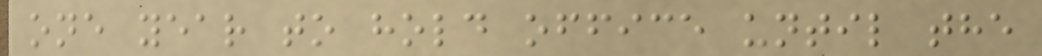one year to hold office until the
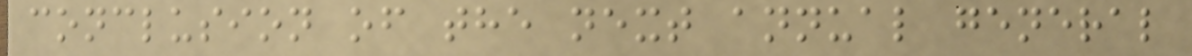conclusion of the next annual general
